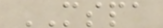MSPA
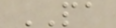PA
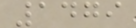1479
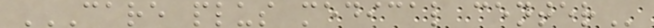CARE PLUS MEDICAL CENTER
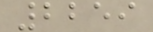2259
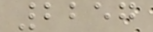2257
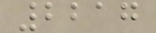2217
